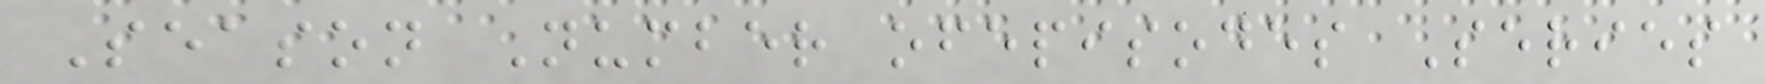Season Number ofepisodes Series
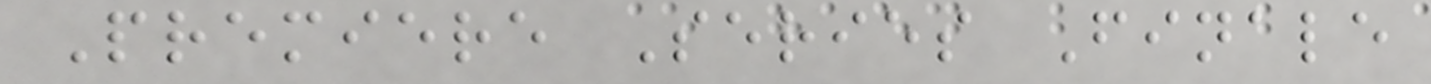Premiere Series Finale
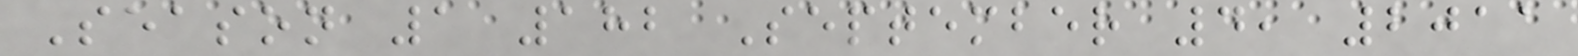Season 1 182 September 4, 2011
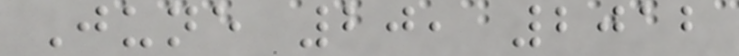June 20, 2012
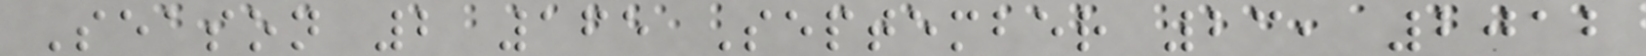Season 2 165 September 23, 2012
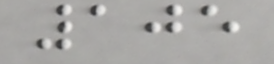105
